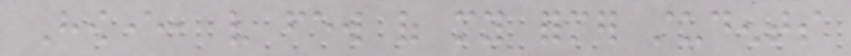However, very few of my former students
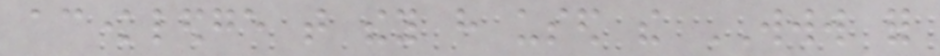acknowledge that they have used the WWW for
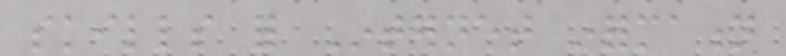skills for Internet information
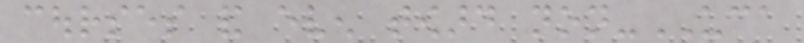courses and even toward non-UCA
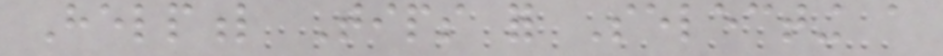Helpful Tips for Selecting a
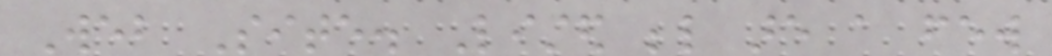Web Site. Listed below are a few
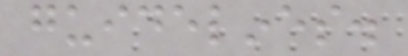guidelines.
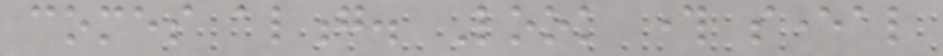comes along. Look through several
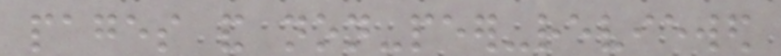pages and non-peer-reviewed
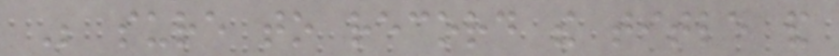Be sure to record the title and
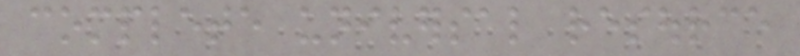complete universal resource
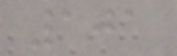101
